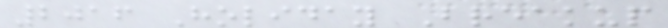2016 Holiday Breakup
